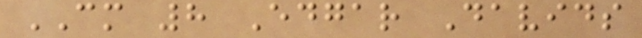CM 8 Edgar Davids
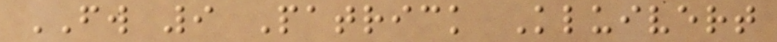FW 9 Patrick Kluivert
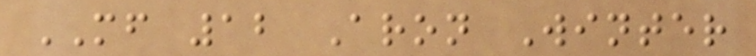MF 12 Aron Winter
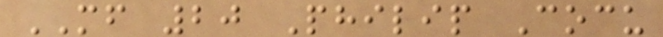MF 20 Philip Cocu
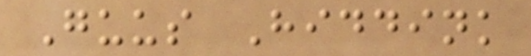Guus Hiddink
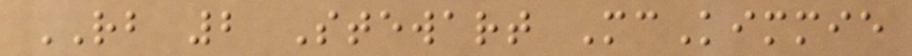RB 2 Stewart McKimmie
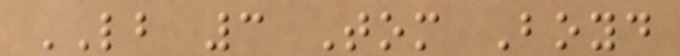LB 3 Tom Boyd
